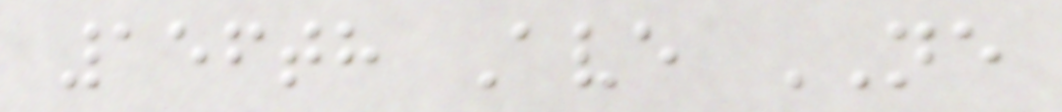156th Ave NE
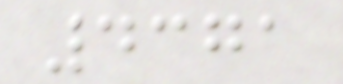4371
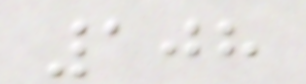108
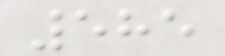585
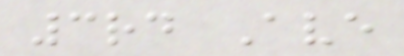3rd Ave
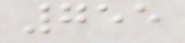755
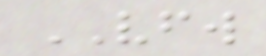VFW
